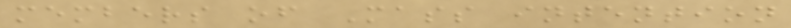members of Mass intention
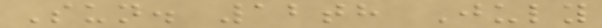Sun. 12th July
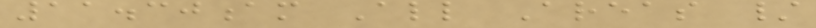11.30am All Areas /
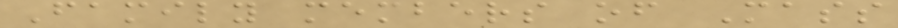Family members of Mass
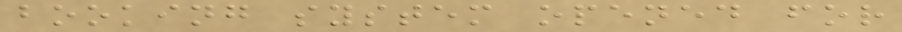booking system opened for
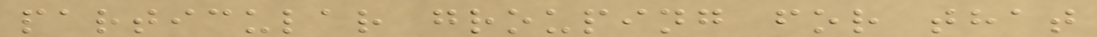particular grouping for that
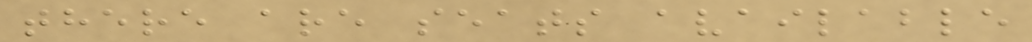there are seats available
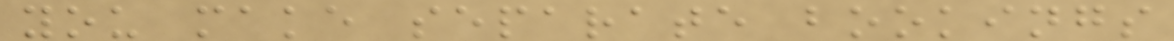you make separate bookings
